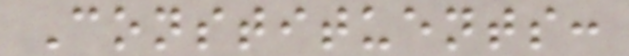Constituents:
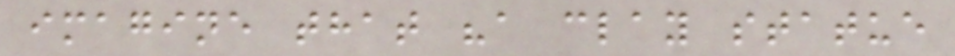imagine that "a clay statue
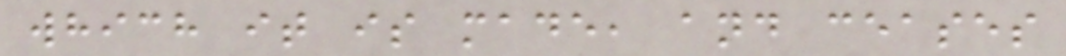which it is made, and ceases
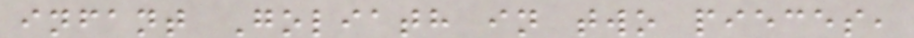infant Goliath in two pieces,
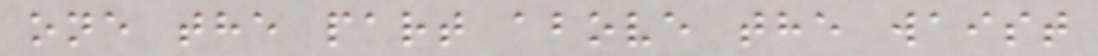one the part above the waist
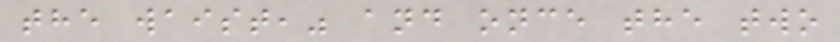the waist," and once the two
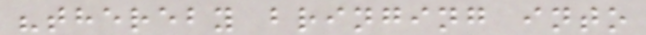"thereby bringing into
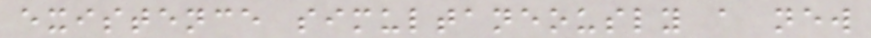existence simultaneously a new
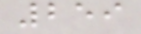259
